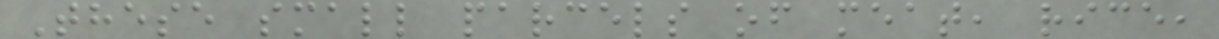These small parcels of meat, rice,
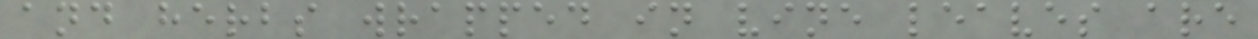and herbs wrapped in vine leaves are
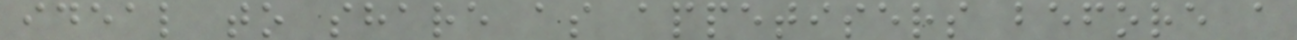ideal to share as appetisers before a
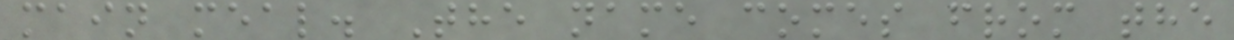main meal. The name comes from the
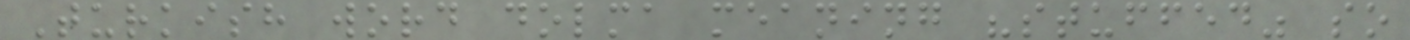Turkish word dolma meaning "stuffed" so
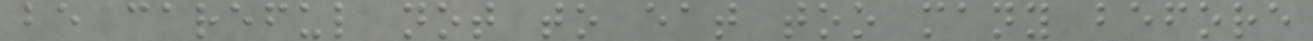be careful not to eat too many before
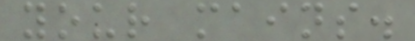your mains.
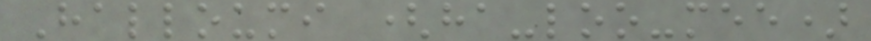Halloumi (ha-loo-mee)
